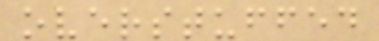overstuffed
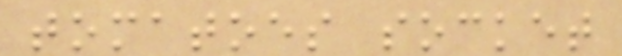tomatoes socket
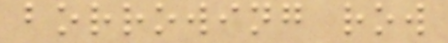borrowing row
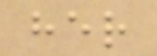her
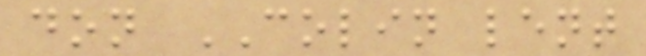don COLIN lent
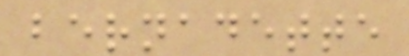bernadette
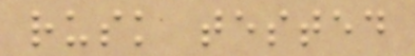rusk tested
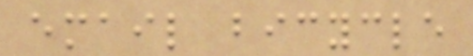email bicycle
